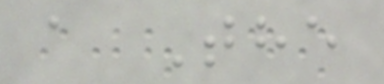a The
